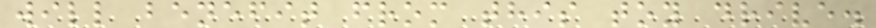will benefit from this toy drive.
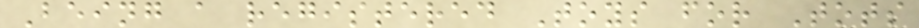Being a registered Toys for Tots
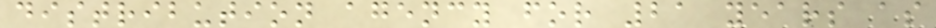distribution agency for 21 years as
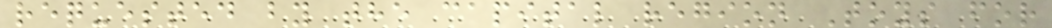requested by the capital region Toys for
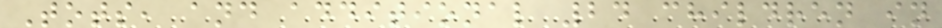Tots, and additional 24 children in
